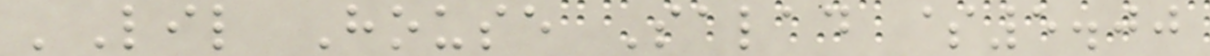'Lil House Salad $5.00
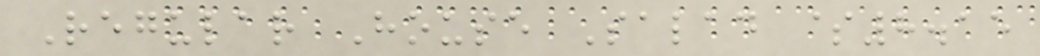Regular House Salad $8.15
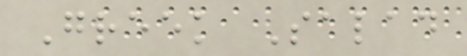Greek Salad
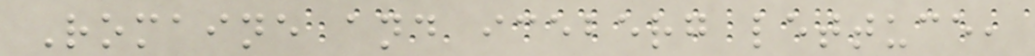Romaine and iceberg lettuce,
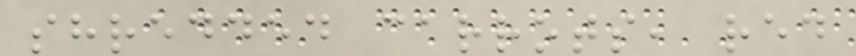shredded carrots, red
